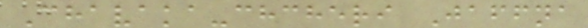Chavaka-chcheri Jaffna
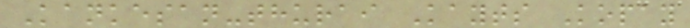Kankesan-thurai Kayts Kopay
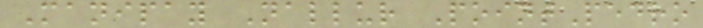Manipay Nallur PointPedro
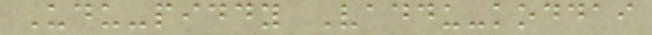Udu-piddy Vaddu-koddai
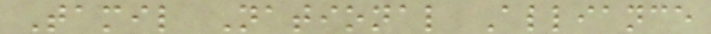Tamil National Alliance
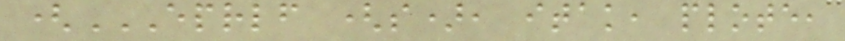(EPRLF (S), ITAK, PLOTE,
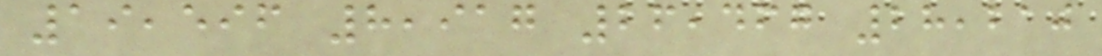19,596 8,917 26,467 28,210
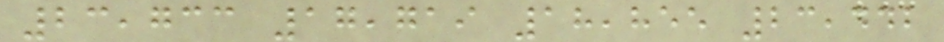23,733 17,719 18,855 23,442
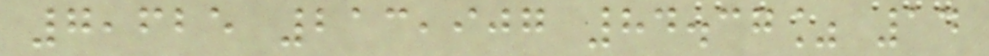7,625 213,907 84.37% 14
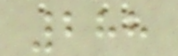288
